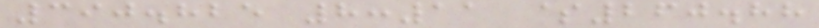390.825 8:11 $260.88
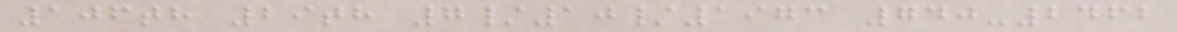106th 29th 7/10/1973 740-2462
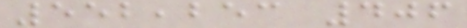552,253 406
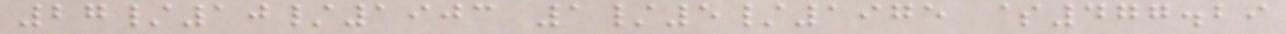27/10/1903 1/5/1975 $477.29
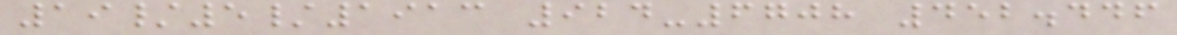19/5/1913 924-6708 452.446
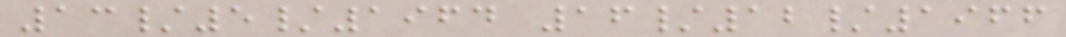13/5/1964 16/12/1966
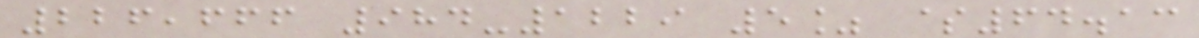226,666 984-1229 5% $64.13
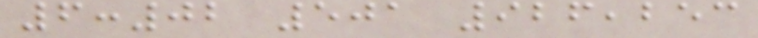6:02 501 926,253
